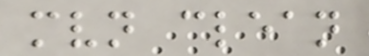mvn clean
